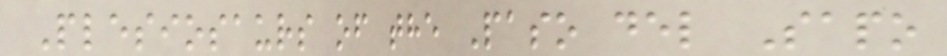Plesiosaurs of the Paso del Sapo
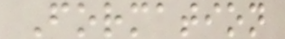Formation
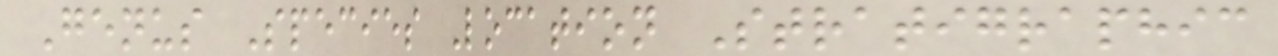Genus Species Location Stratigraphic
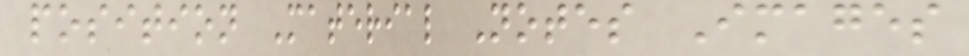position Material Notes Images
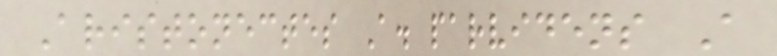Aristonectes A. parvidens A
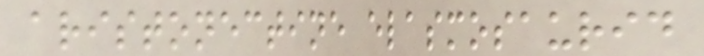aristonectine elasmosaurid
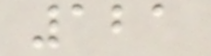121
